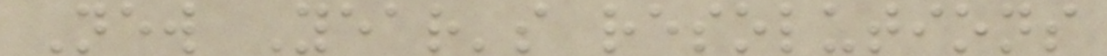New Year's resolutions
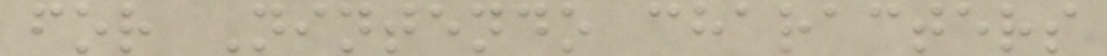for Nintendo characters
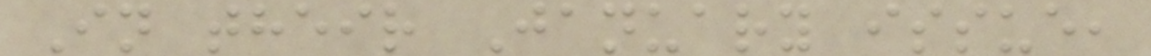In their January issue,
